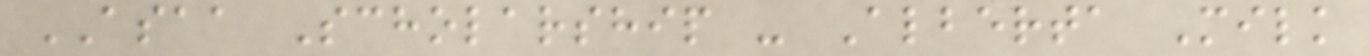ASAA Scholarship - Alberta Milk
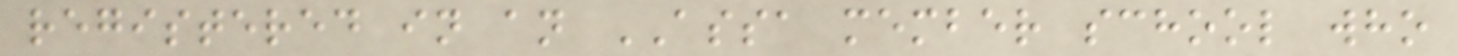registered in an ASSA member school who
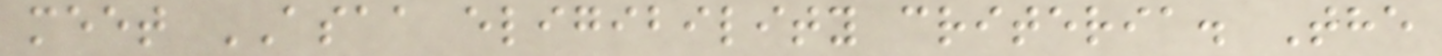meet ASAA eligibility criteria. The
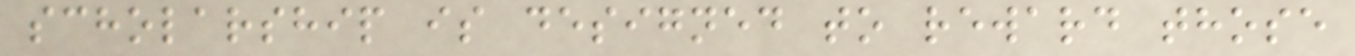scholarship is designed to reward those
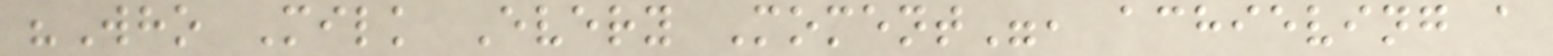"Who Milk Every Moment", achieving a
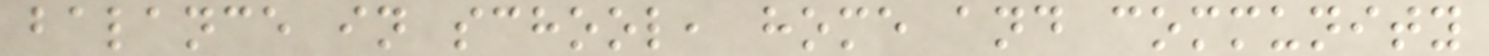balance in school, home and community
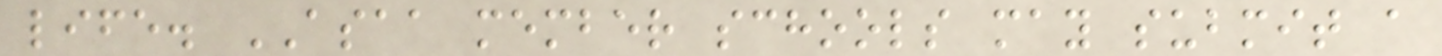life. ASAA member schools may submit a
